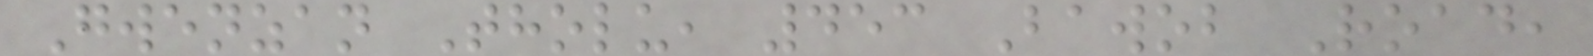Gwenzan Tholu, 453 Bawob Road,
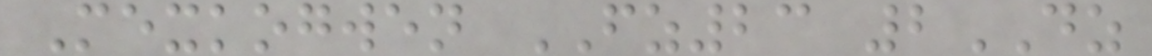Mexkogwen FZ23 2DZ
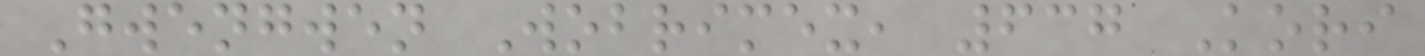Gwengwen Wobrimex, 637 Kori
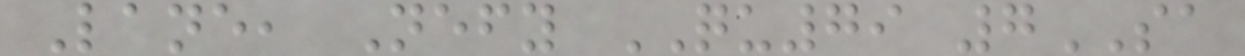Lane, Nefy QU79 7SA
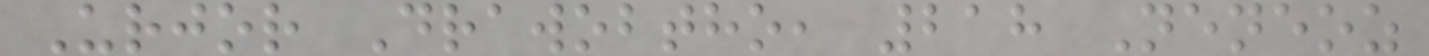Urjor Drawobtho, 218 Neneoz
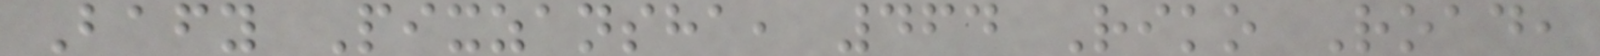Bafy Pixzansha, 464 Riko Road,
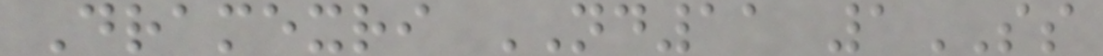Dramexri ND11 1SS
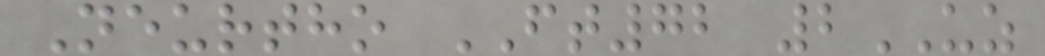Neurtho FT72 2UZ
